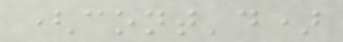(cont'd)
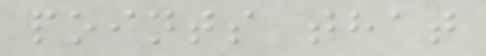points that
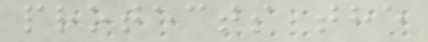protects the
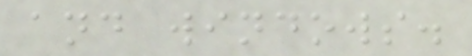and windows.
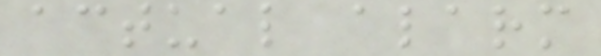actual alarm
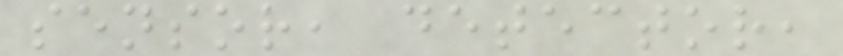sensor, detector,
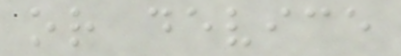or device
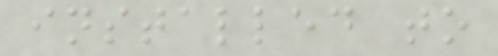installed to
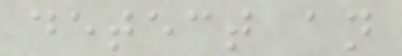detect an
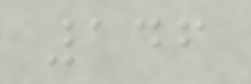146
